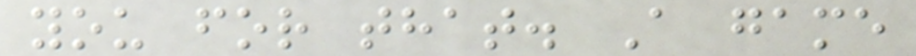you for that. A game
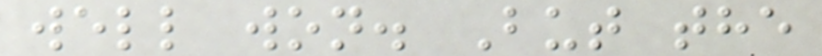well won. But the
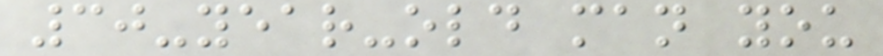30-year-old man you
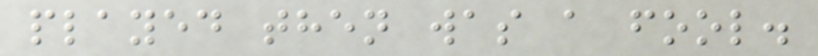played then was a fool.
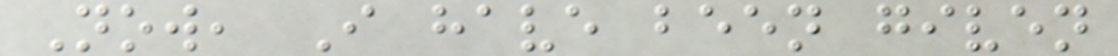Now, I have been given
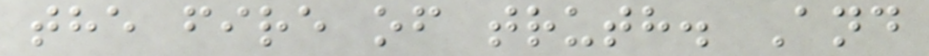the fire of truth. And
